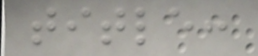title:
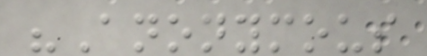"Anonymous
